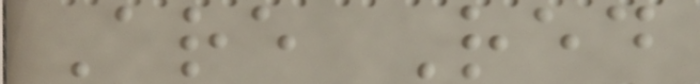Are Red
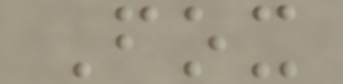Fox
